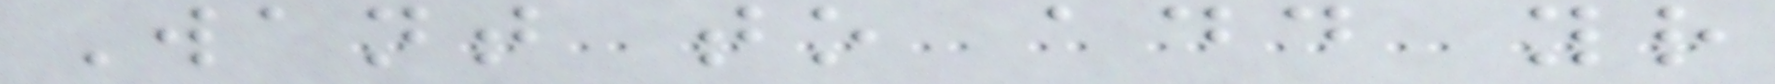Want to add your
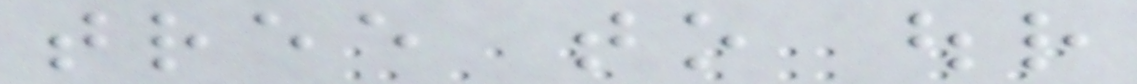tree to our
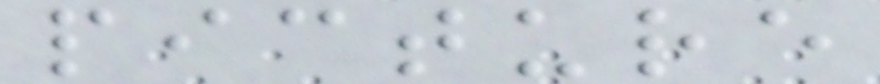picture
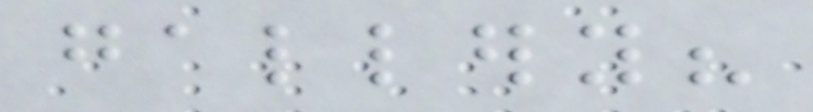gallery?
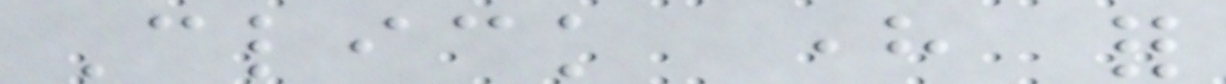Click here for
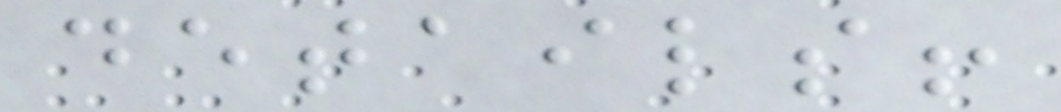details!
